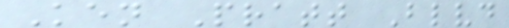Ken Pratt Blvd
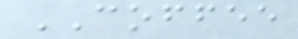COFFEE
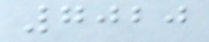7020
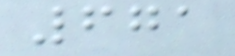671
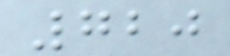720
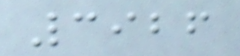3926
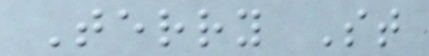Terry St
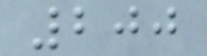200
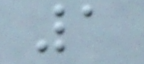1
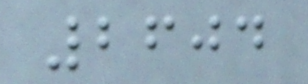2604
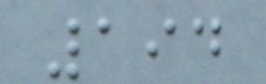194
